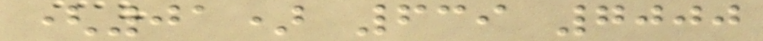(01) 639 7000
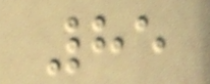85
